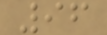96
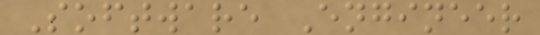Software Engineer
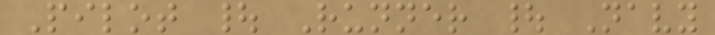Pilot | Runner | Navy
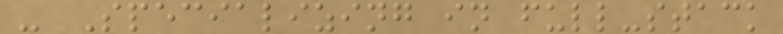- Specializing in full-stack
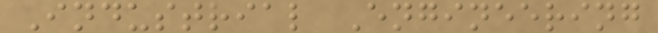Industrial Engineering
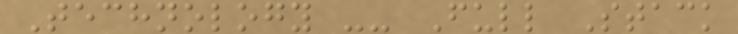Technology -- Full Stack
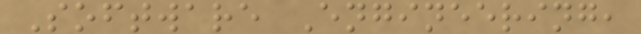Software Engineering,
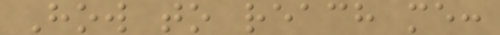How to reach me:
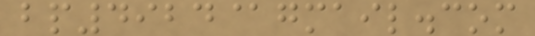bp4924@gmail.com
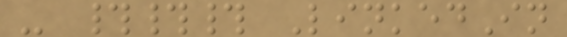- ### LinkedIn
